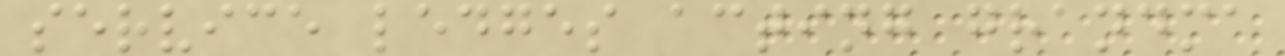service ledges acting grandma
